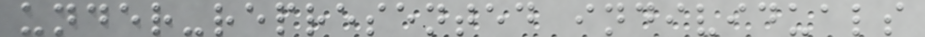under-represented individuals
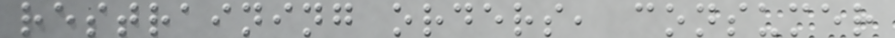restraining orders, consumer
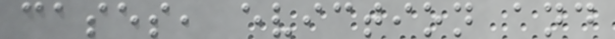cases, eviction and
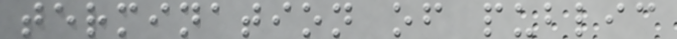termination of public
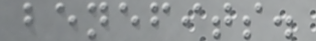benefits.
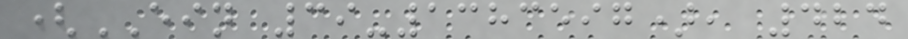(EIN 39-1383597), 424
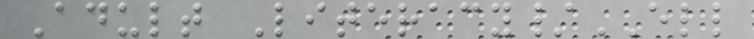Adult Literacy/ELL
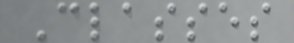Classes
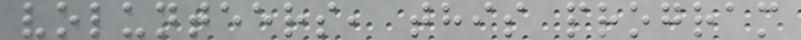volunteers, this program
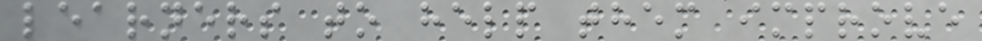learners to help them improve
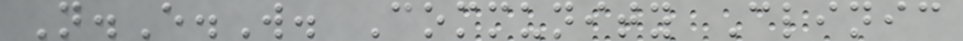N.E.W. Community Clinic
